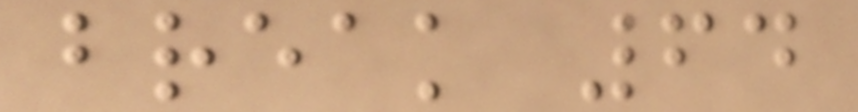break 64
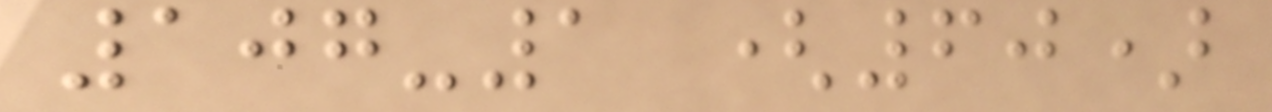107-1 (60)
